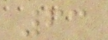63
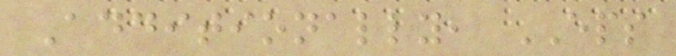Additionally, EPS
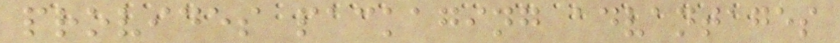provides packaging advantages
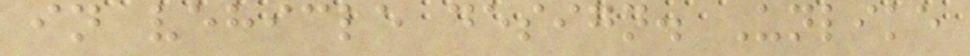in vehicle design. Unlike
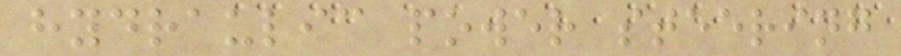hydraulic power steering
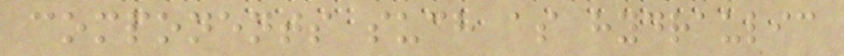components such as hydraulic
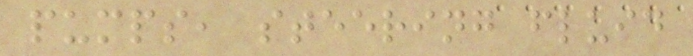pumps, steering fluid
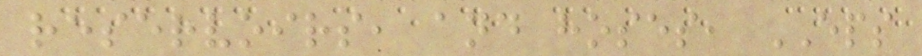reservoirs, and hoses, EPS
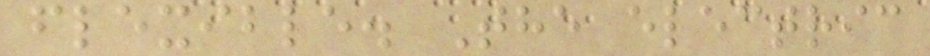flexible. The electric
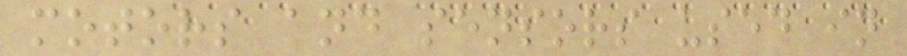motors and sensors used in
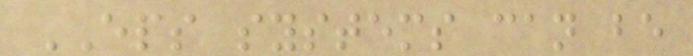EPS systems can be
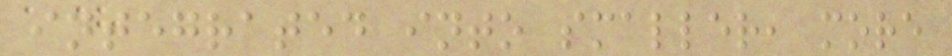integrated into smaller, more
